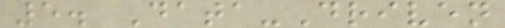5. Data-Driven
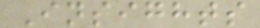Insights
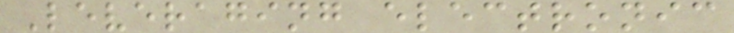Leveraging electronic
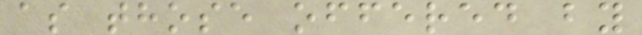as those offered by
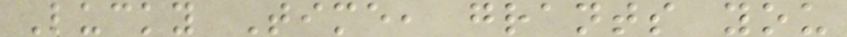Lucky Time, grants you
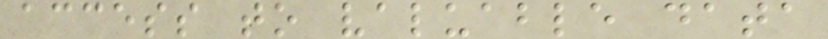access to valuable data
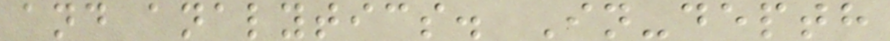and analytics. In-depth
